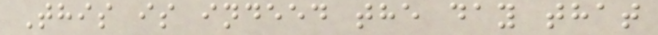This is indeed the day that
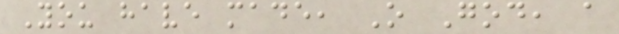You have made, O God, a
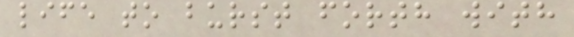life to burst forth with
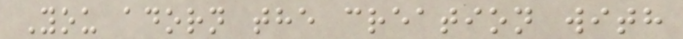You adorn the creation with
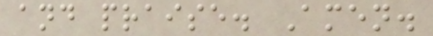and praise. Amen.
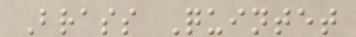Brass Quintet
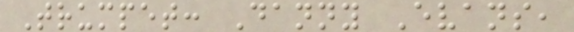Trumpet: Danny Evans,
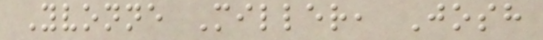Yvonne Miller, Josh
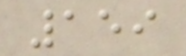159
